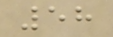58
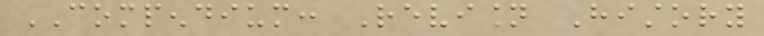COMPENDIUM: Revision History
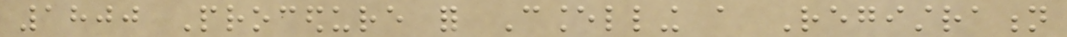1800 Procedure for Cancelling a Registration
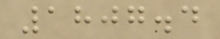1807.4
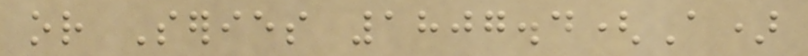or Series 1807.4(A)
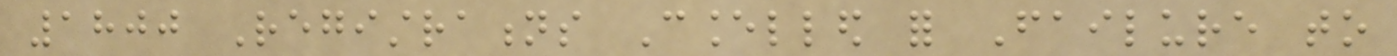1800 Registrations Cancelled for Failure to
